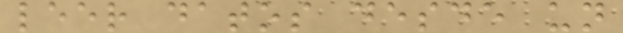leer datos desde un
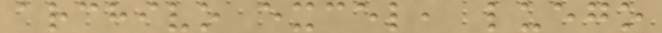archivo excel, luego
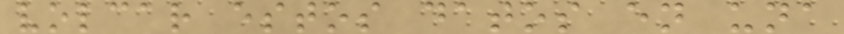volcar estos datos en una
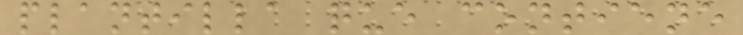plantilla que contiene
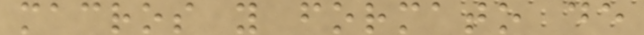macros y formato de
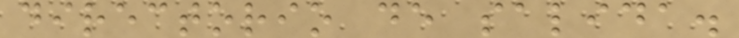directorio de salida.
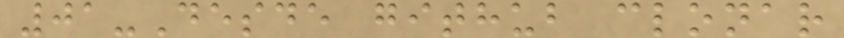01-Desde github clonar
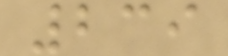239
